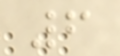6
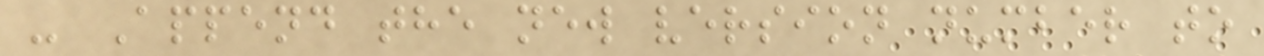- Append the new version number to
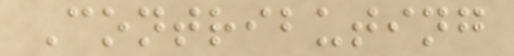Contributing
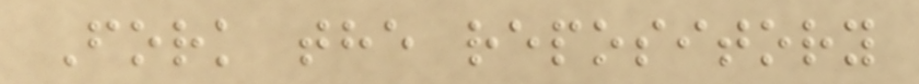Fork the repository
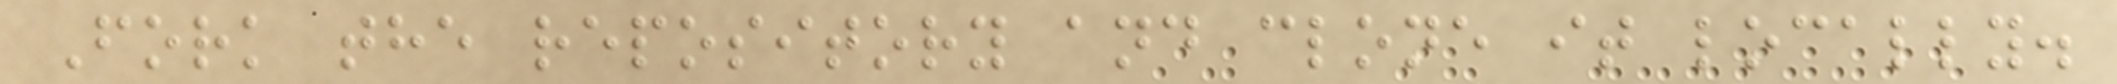Fork the repository and clone it locally.
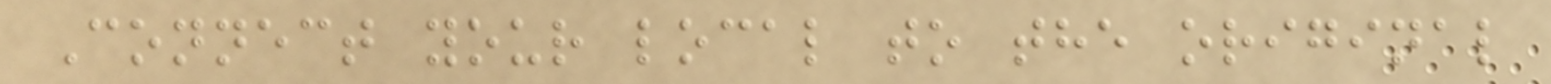Connect your local to the original
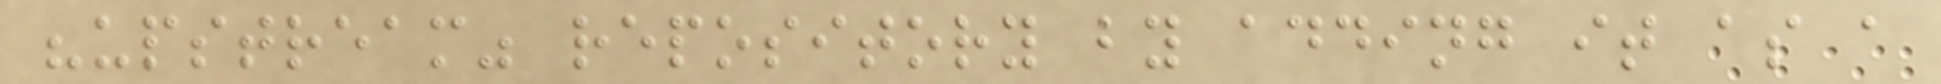"upstream" repository by adding it as a
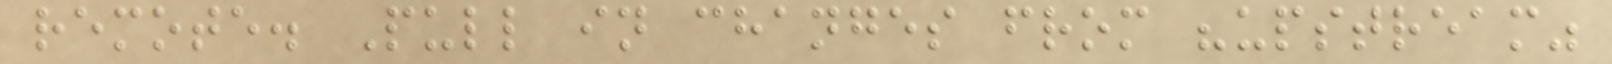remote. Pull in changes from "upstream"
